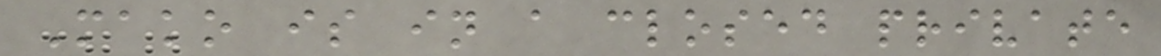Mako is in a closed private
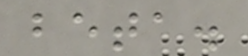beta.
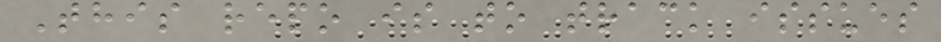This repo is to track issues
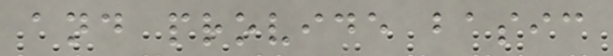and provide basic
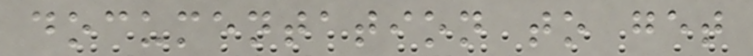documentation to get
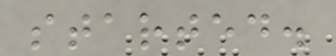started.
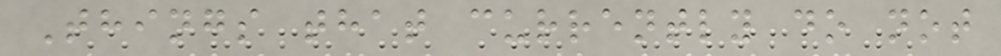Things that currently do not
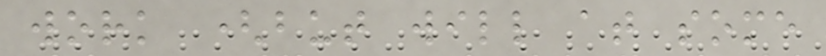work (but will at some
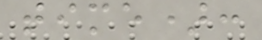time):
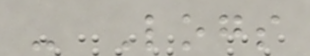- Logs
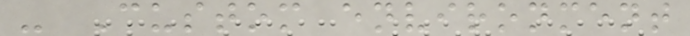- Custom environment
